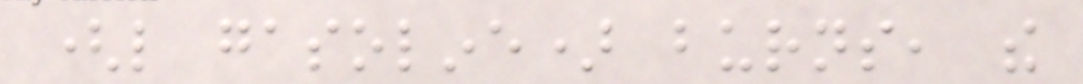(like gasoline) burns, the
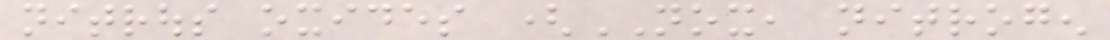nitrous oxides (NOX, nitrogen
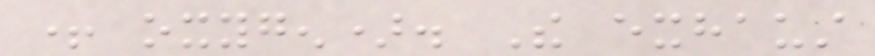+ oxygen). The exhaust
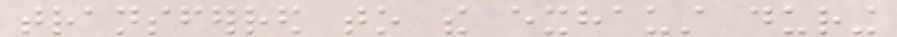transferred to the exhaust during
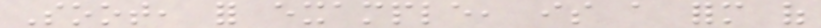Soot, for example, is a form of
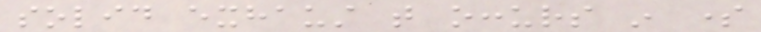solid exhaust that occurs in some
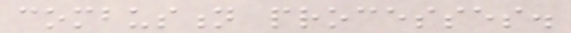combustion processes.
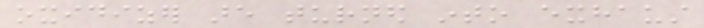oxidizer are turned into exhaust
